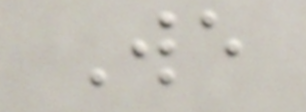We
